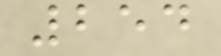254
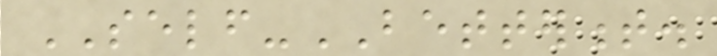SELF-BETTERMENT.
